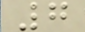7
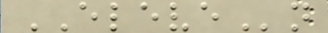ELEVEn
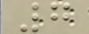7
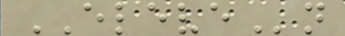ELEVEn
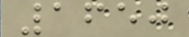1650
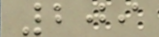209
